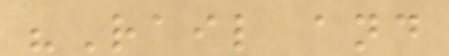"Rail and
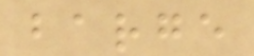barge
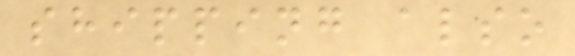shipping also
